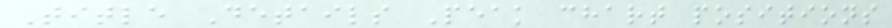Title Details Peak chart positions
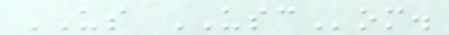US USCom.
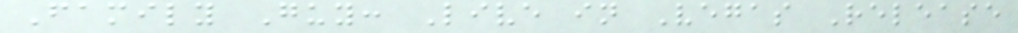Family Guy: Live in Vegas Release
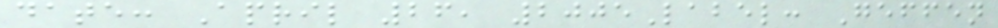date: April 26, 2005Label: Geffen
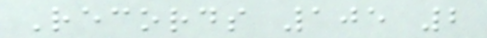Records 105 2
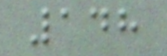148
